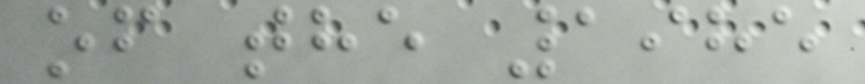of the 1985
